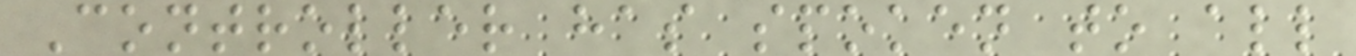Controller has spoken to all
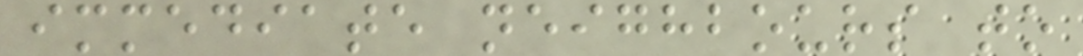immediate neighbours to
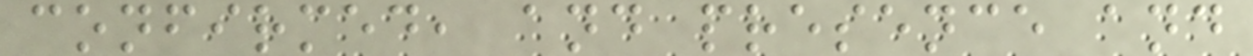confirmed, and presence and
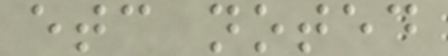etc noted
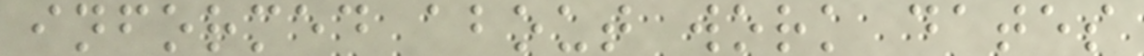informed about work dates
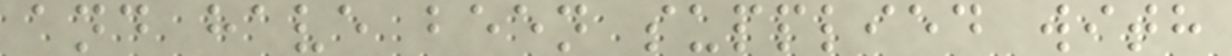and have been supplied with
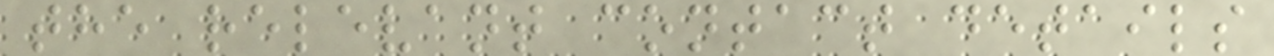the relevant contact details
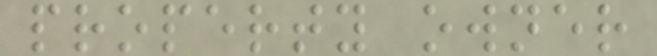property owner
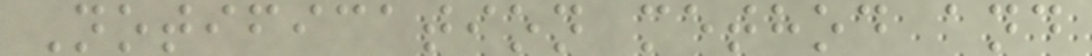Notification method and
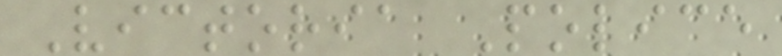Victoria Police
